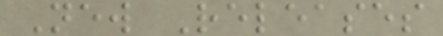New Releases
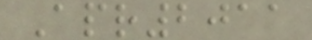Apr2011
